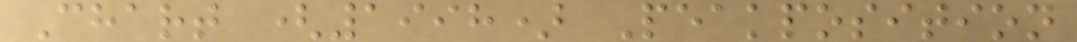Chart (1998) Peakposition
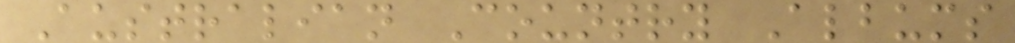Australian Country Albums
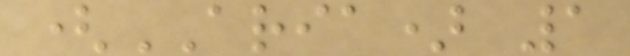(ARIA) 1
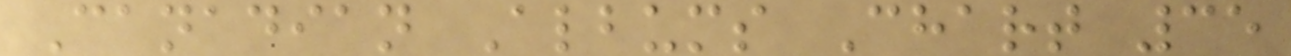Canadian Albums Chart 35
